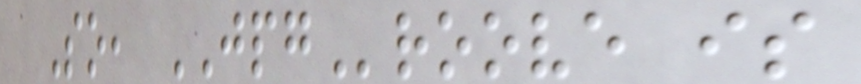So, JPGroove is
